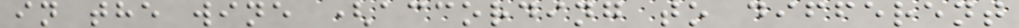in the wine (according to different
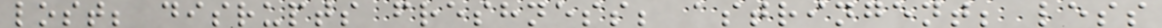lost; disrupts freshness; astringent; less
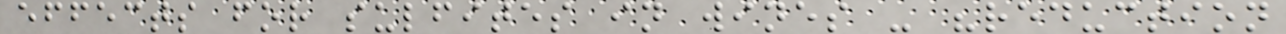effects for sulfites in wines - "reduction
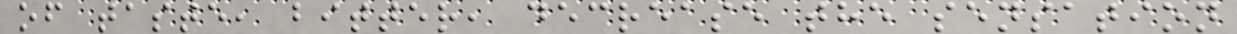of taste, bitter, decrease the sensation
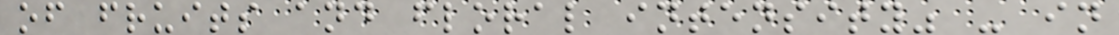of fruits and floral intensity" - in
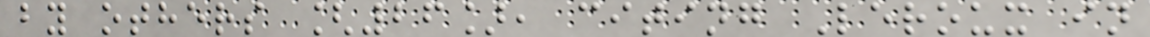by others [26], citing Leroux in
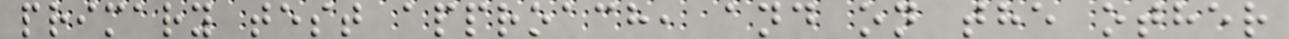primary test approach, and on the other
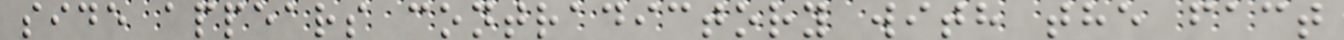side appears contradictory with the fact
